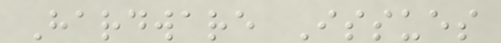Hardware Issues
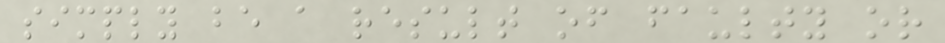simply be a result of faulty or
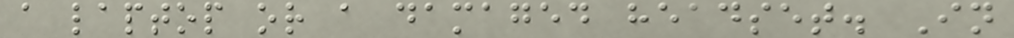a laptop or a damaged headset. In
